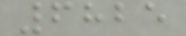6825
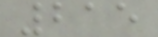215
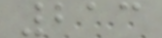213
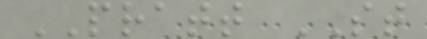PRATT ST
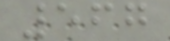567
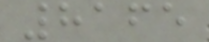8165
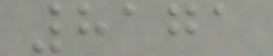8171
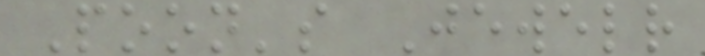Poon's Jewelr
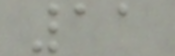11
